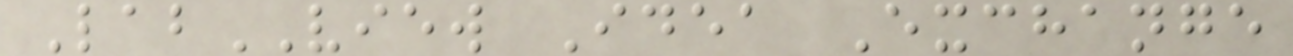LabVIEW Idea Exchange
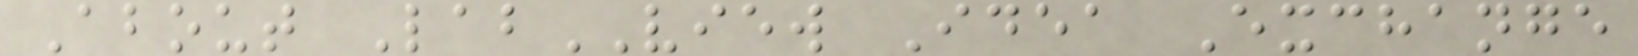About LabVIEW Idea Exchange
